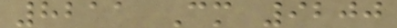8211 Cm 9200
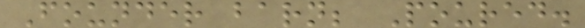Founder barn; Poured.
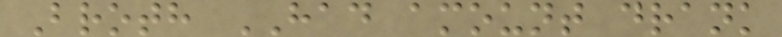Broth HAD amount drank
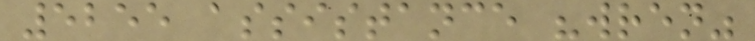5255 assistance "wren"
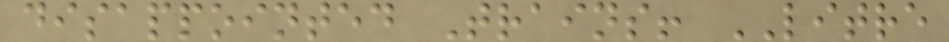disappointed Trains! LITRE
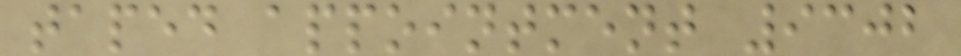taped appointment 9302
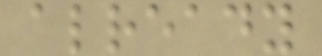already
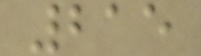215
